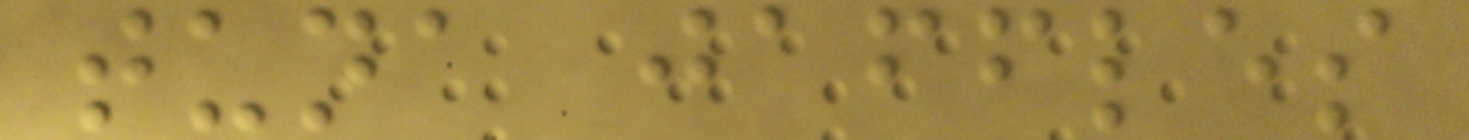tuna jaffles
